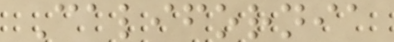California
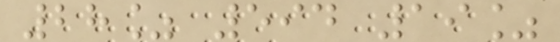28% 594 19%
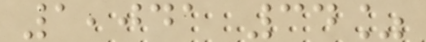1,041 34%
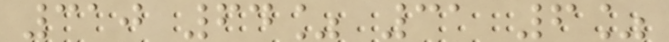310 64% 31 6%
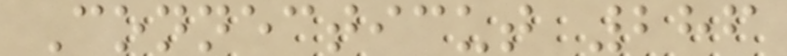Connecticut 286
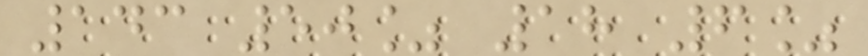143 50% 18 6%
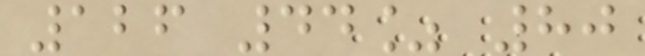126 44% 80
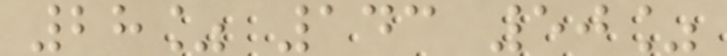28% 143 50%
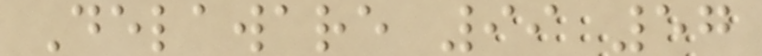Delaware 99 57
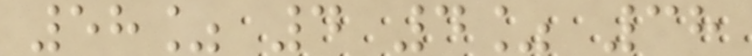58% 4 4% 38
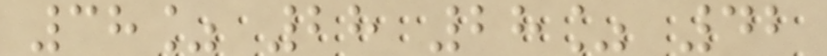38% 28 28% 42
